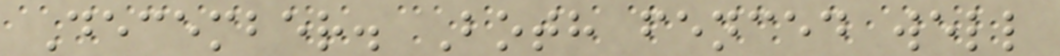December. Both fenced well
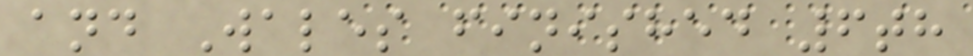and Wales finished 6th
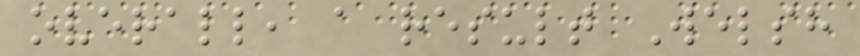overall, a result Welsh
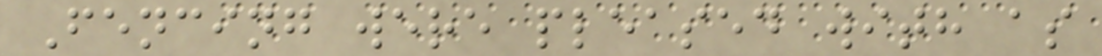Fencing were pleased with as
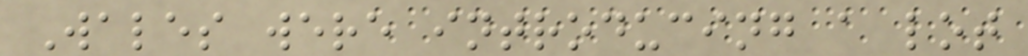Wales were introducing a lot
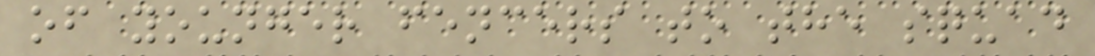of younger fencers to the squad
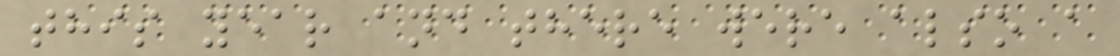this year and there were also a
